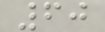60
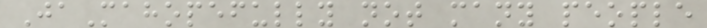JaMahopefully not many people
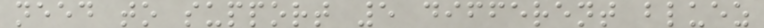need to support 5 different bluez
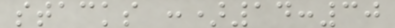stacks :)14:30
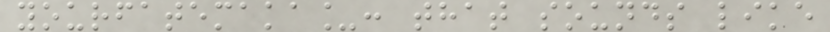yourfatemaka_: that sounds like
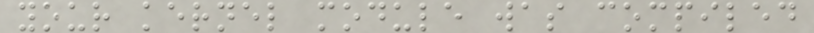your kernel module was compiled
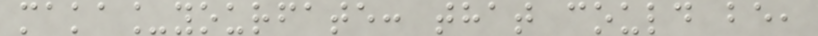maka_yourfate: that could be,
